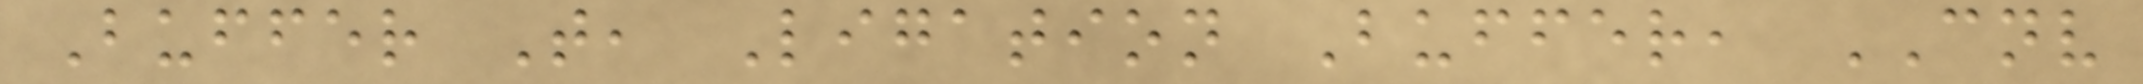Buffer T, Ligation Buffer, CNV
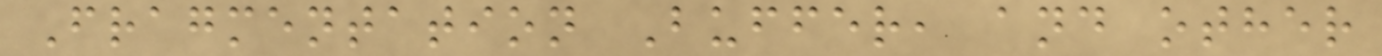Fragmentation Buffer, and other
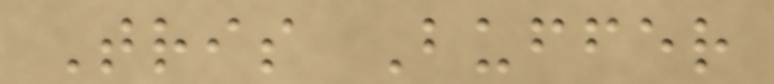Tris Buffer
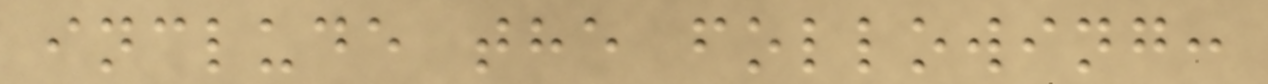include the following:
